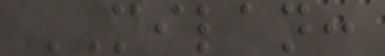MILAN:
